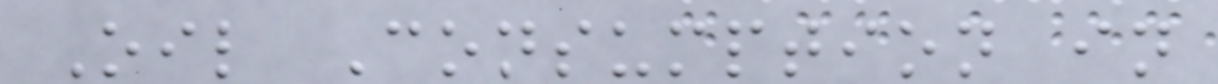Oil Consumption in
